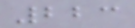223
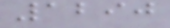1290
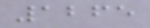1265
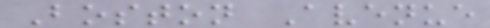Boston Avenue
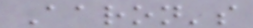Aaron's
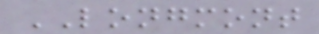LONGMONT
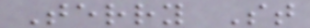Terry St
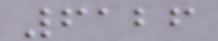6126
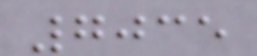7035
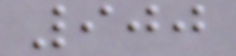900
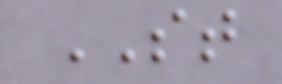ST
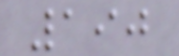190
